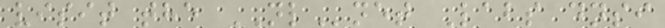visit the NLnet Labs dnsi
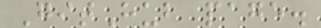GitHub page.
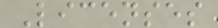Licenses
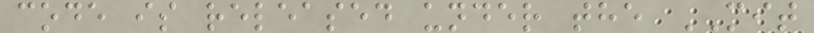code is released under the MIT
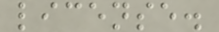license.
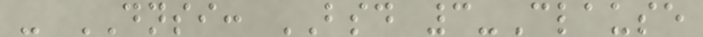- DNSI: BSD 3-Clause
